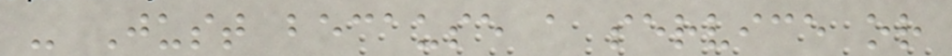- Just because a service or
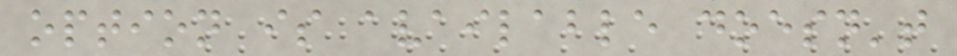option is available doesn't
